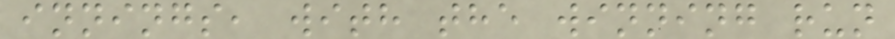innings, with the winning run
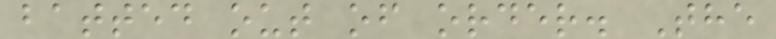batted out of order. The
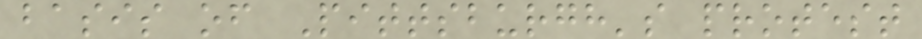basis of Pittsburgh's protest
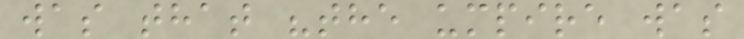was that "the umpire was
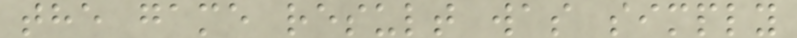the game result was simply
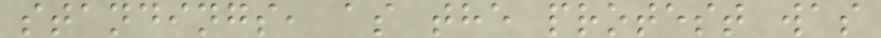standings, as the protest was
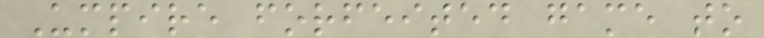Umpire forfeited game to
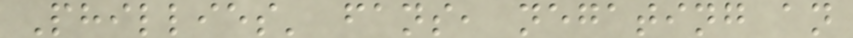Phillies' fans, negating an
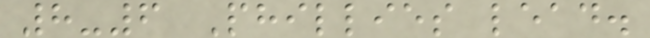8-6 Phillies lead.
